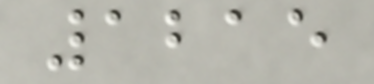1215
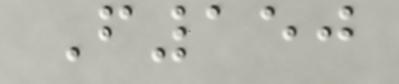F150
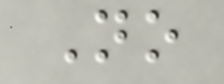No
